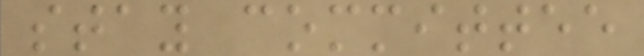stay committee
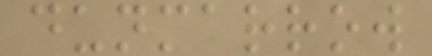dunmarrow
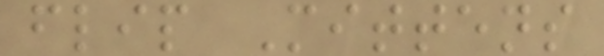flip Mittens
